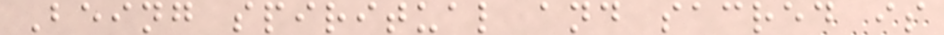Being spiritual and sacred is
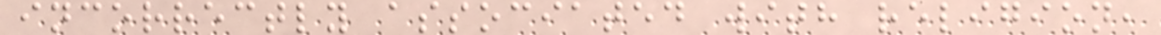incorrectly associated with religion,
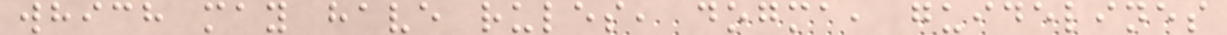which may have rules, dogma, guidelines
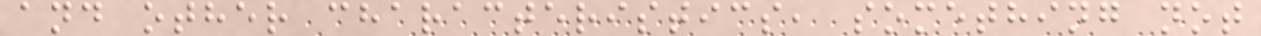and other characteristics, something not
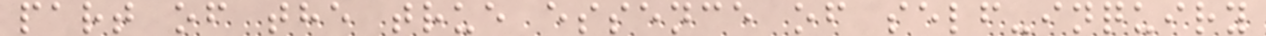part of the true essence of self-inquiry
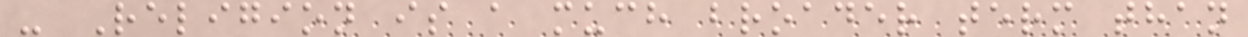- Religion is a much broader term than
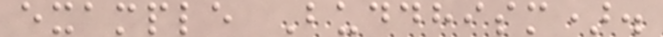example Buddhism).
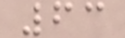63
